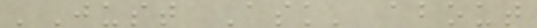'Just Ask' about
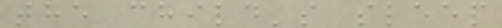the child's sleep
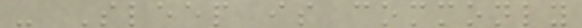- Sleep is commonly
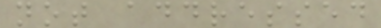not addressed
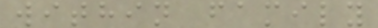within family
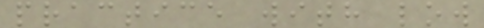practice with low
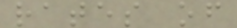rates of
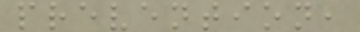prevention,
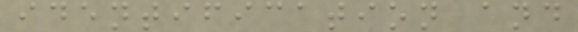identification and
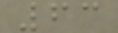63
